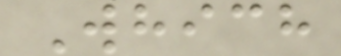Which
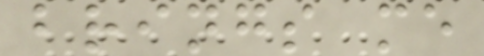brings me
